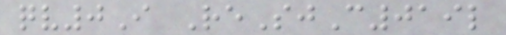qv0I ReSjC019l
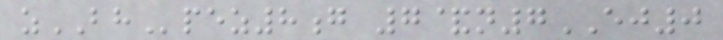zBHpez8g 7&n7EJ0
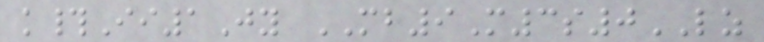k#Ii1Jy MB9M3s0LZ
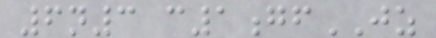6n3 c1gfJZ
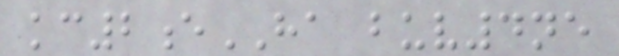kc2eHA buv4ne
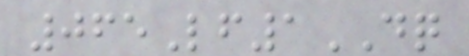065Lf1DQ
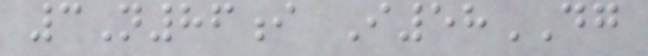3N86i I58DG
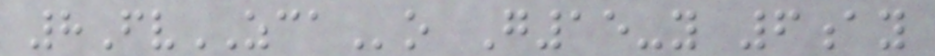8FvZCAo G15-y 6ay
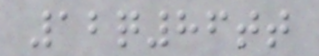12q86tt
